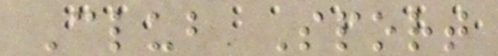Club Sport
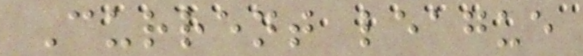Current league
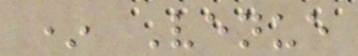* Venue
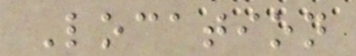Location
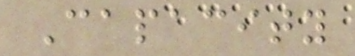Capacity
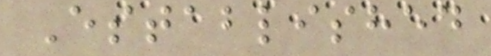Established
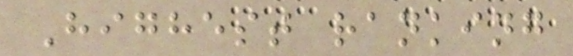Highest ranking
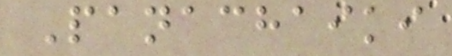Panachaiki
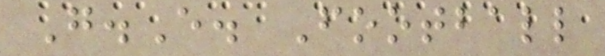G.E. Football
